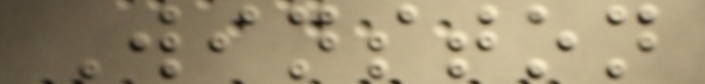Winston
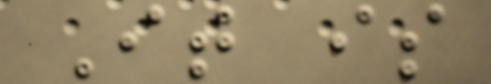It is
